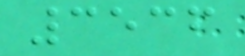3536
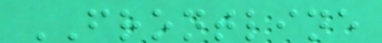FRONTLINE
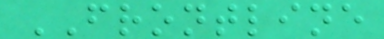FRONTLINE
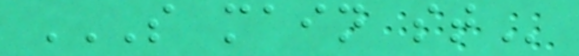S MAIN ST
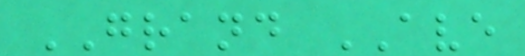GRAND AVE
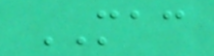MAC
